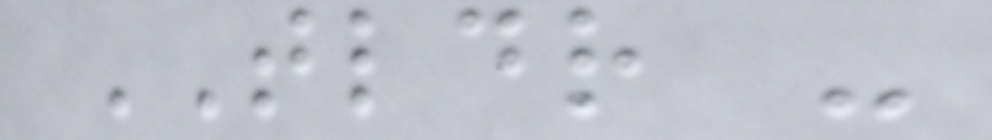TLDR -
